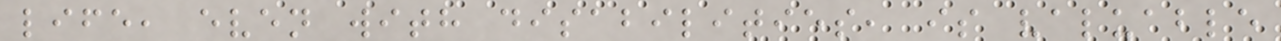life, even with disabilities, is valuable
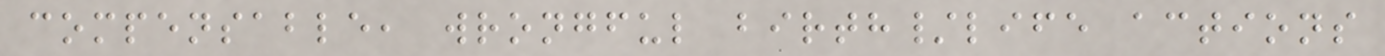compensable, wrongful birth/life actions
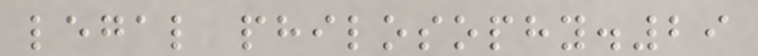legal philosophy.29
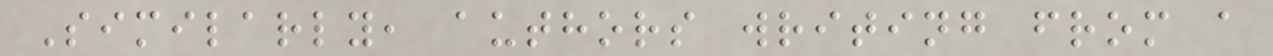Similarly, authors writing from a
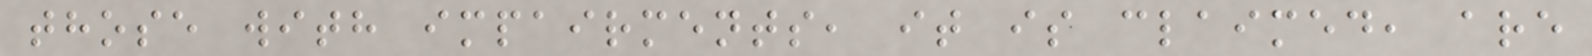those with impairments, it is claimed, are
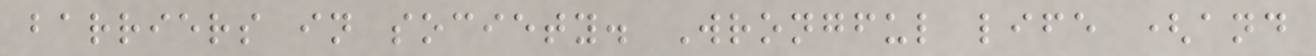barriers in society. Wrongful life (and
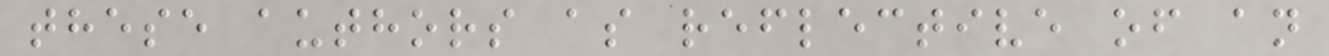these authors as reflective of an
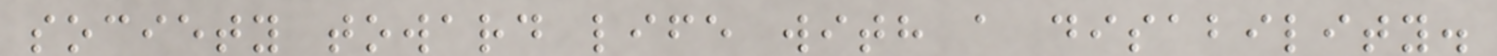society toward life with a disability.
